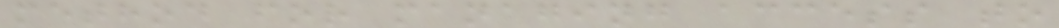method for managing access to
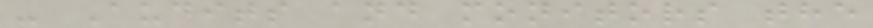- Audits and monitors the
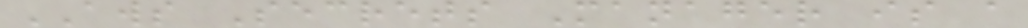AWS Secrets Manager is a
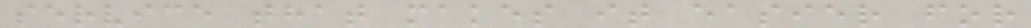service that makes it easier for
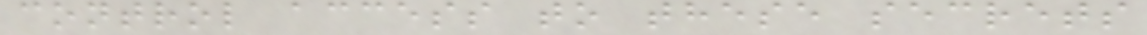control access to these secrets
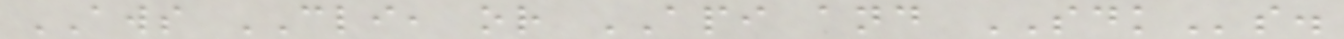AWS CLI, or API and SDKs.
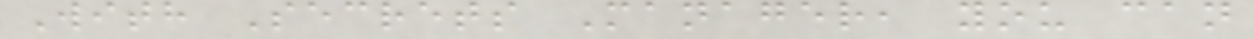With Secrets Manager, you can
